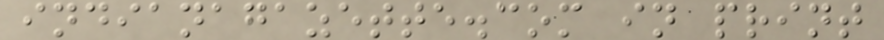indianagazette.com in print
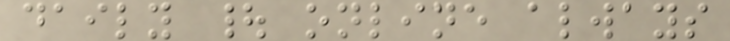daily | online always
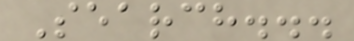Search...
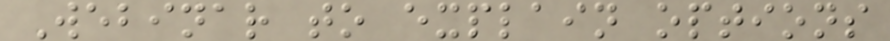Webinar to explain options
